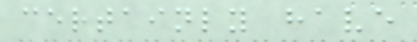certainly have
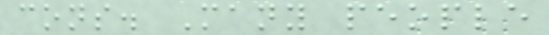cons. Many people
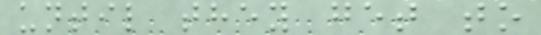until they get to
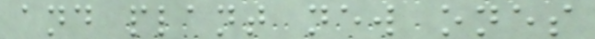and plant new ones
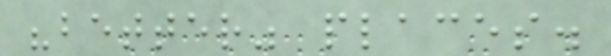"better" places.
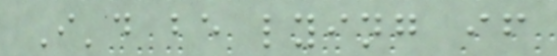I'd be lying if
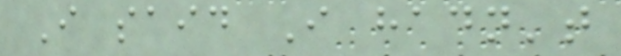I said I hadn't
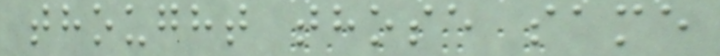thought those same
